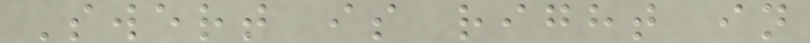Swert is right in
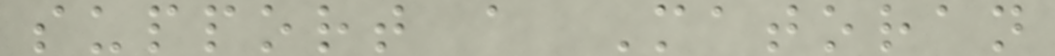support a Matoran
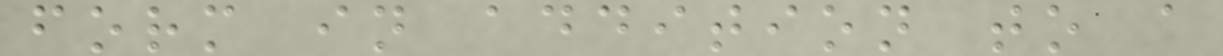form in addition to a
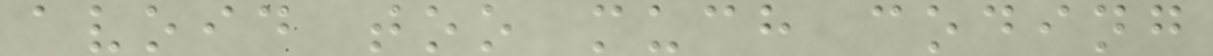avoid too much coding
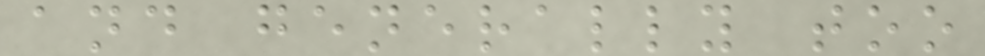and generally too
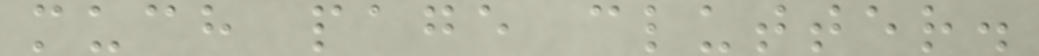much page clutter.
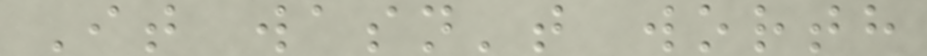It wasn't worth
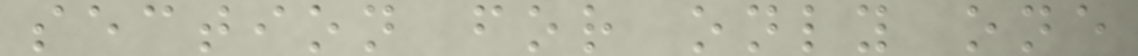section for only one
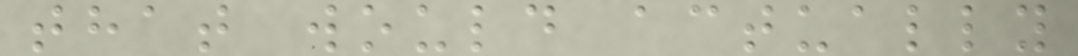that would actually
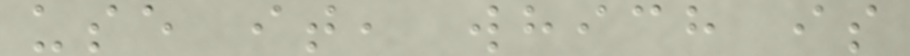use it, which is
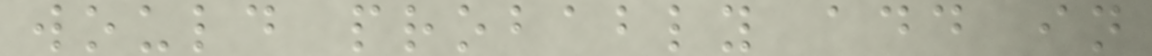would probably add in
